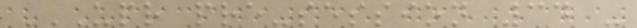UPR PRE-SESSION 34 -
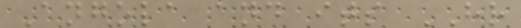Angola and its HR
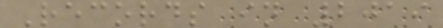Records in 2019
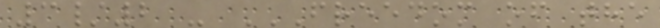3/2 - FREEDOM OF THE
